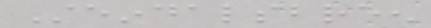Steindalsbreen
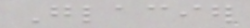Glacier
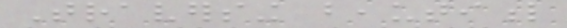Traversing beautiful
